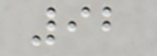92
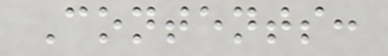Contents:
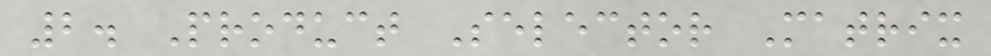2. Product Selector Matrix
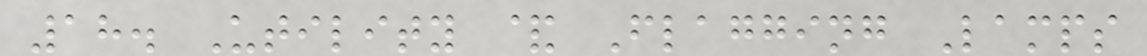18. Utility & Flagging Lamps
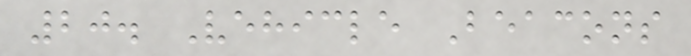20. Vehicle Beacons
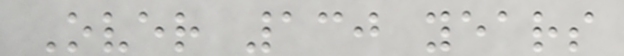Over 130 years
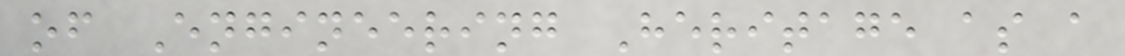of Engineering Heritage as a
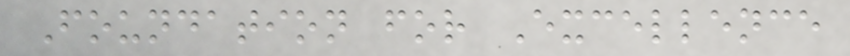Foundation for Excellence
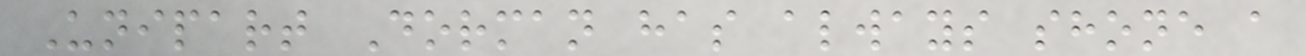Unipart Dorman has always shone a
